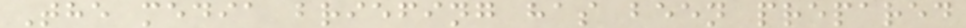The media briefing has been prepared
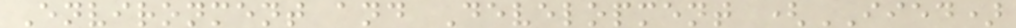Environment and Development (IIED)
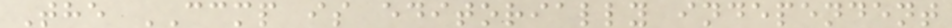The CCMP is editorially independent
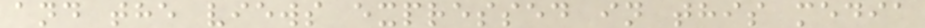and the views expressed in this media
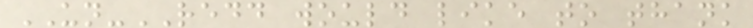UN-REDD would like to thank
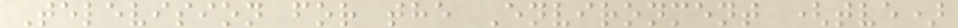Television for the Environment (tve)
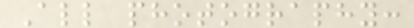All photography:
